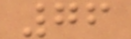76
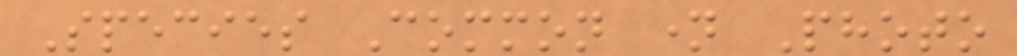Species Common name Photo
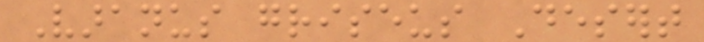Varanus griseus Desert
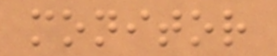monitor
